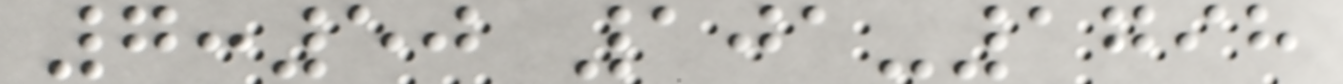7:50 101-1798
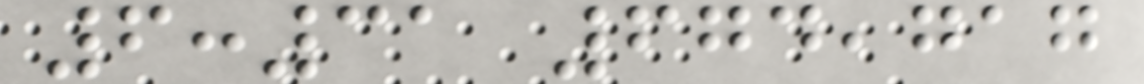6:31 674,717
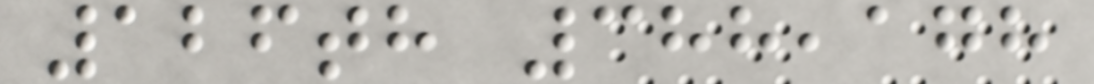126th 388,178
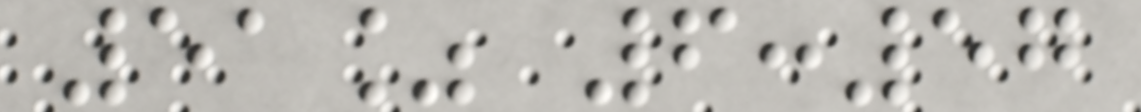51% 6:57
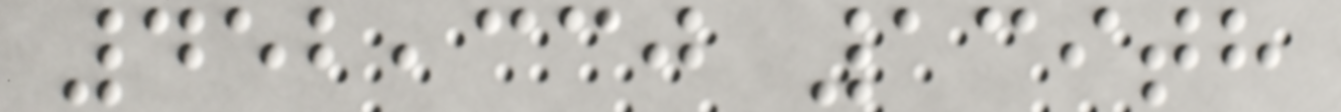452,330 139th
